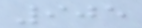905
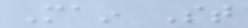Main St
